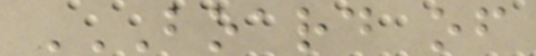BOARD OF
